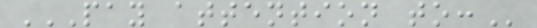PAY ATTENTION TO:
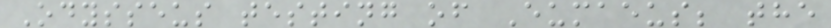Odysseus testing of Eumaeus; the
